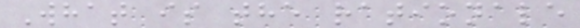What is the rationale
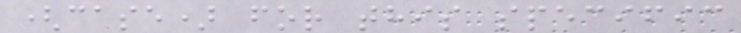(case) for this specific
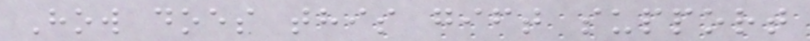How does this gift support
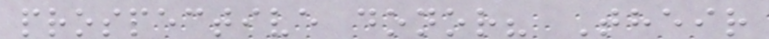prospective donor? Their
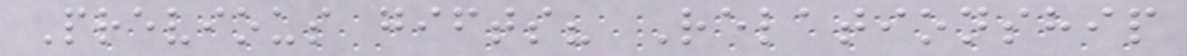Previous gifts? Relationship
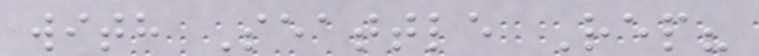with Seattle Rep?
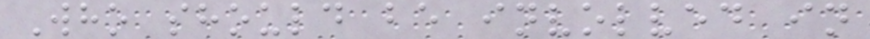Who should be involved in
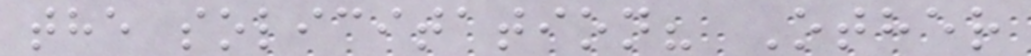the solicitation? Other
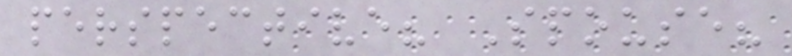perspective? Spouse?
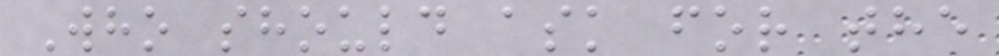Who should ask for the
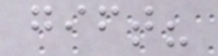gift?
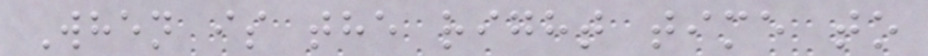When is the right time to
